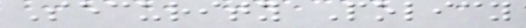Security Policy
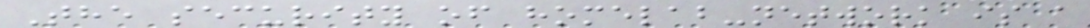The security of homelab-network is a
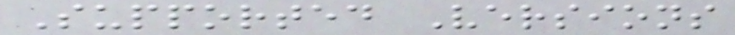Supported Versions
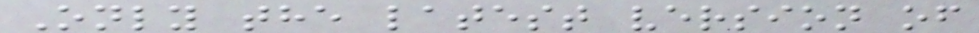Only the latest version of
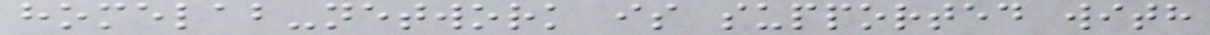homelab-network is supported with
